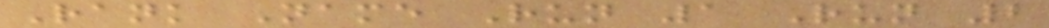Rank Name Run 1 Run 2
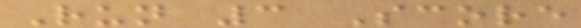Run 3 Score
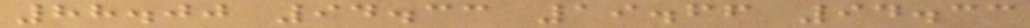88.00 94.33 19.66 94.33
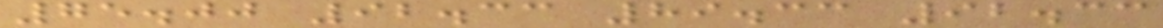75.00 92.33 89.33 92.33
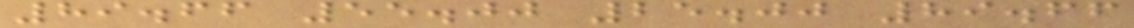89.66 55.00 25.00 89.66
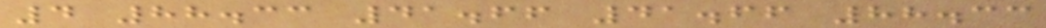4 88.33 41.66 41.66 88.33
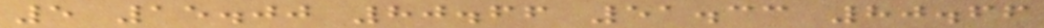5 15.00 80.66 51.33 80.66
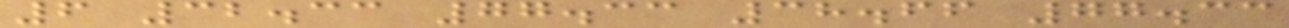6 32.33 77.33 38.66 77.33
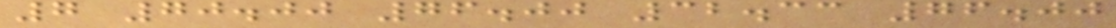7 70.00 76.00 32.33 76.00
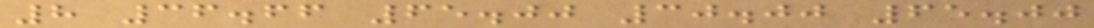8 36.66 65.00 30.00 65.00
